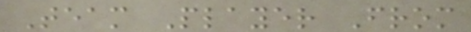Team Player From
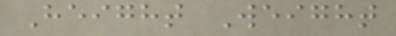Height Weight
